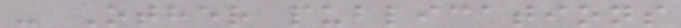- Other publications
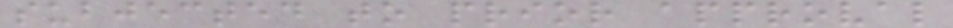subjected to prior approval
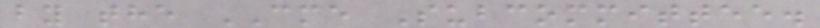by the CME Subcommittee.
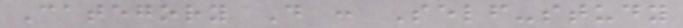Category D : Self-study
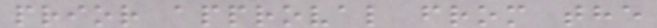prior approval from the
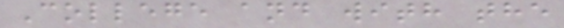College and with the
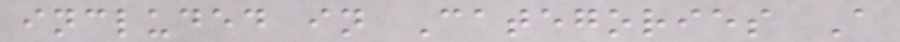included in Categories A
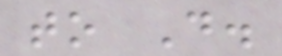to D.
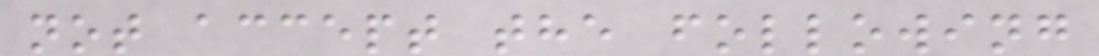not accept the following
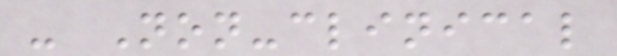- Non-clinical
